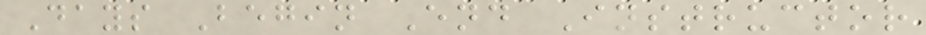Days Begin End Instructor
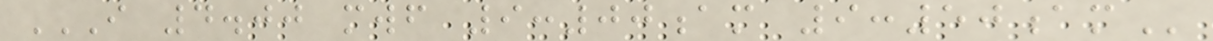I 4.00 MWF 9:00AM 9:50AM
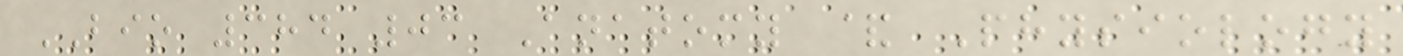BIO 384 03 Anatomy & Physiology
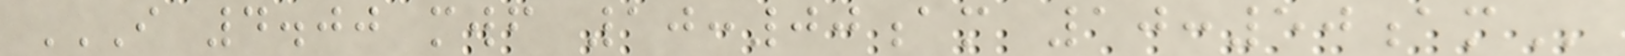I 4.00 MWF 10:00AM 10:50AM
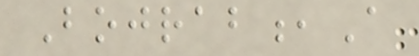Bojrab,A
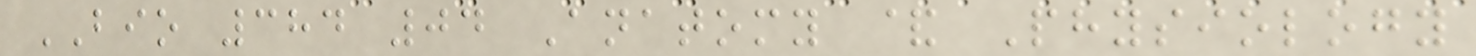BIO 384 04 Anatomy & Physiology
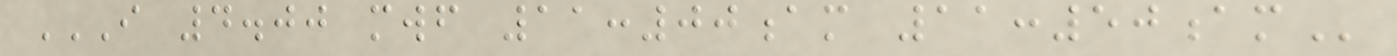I 4.00 MWF 11:00AM 11:50AM
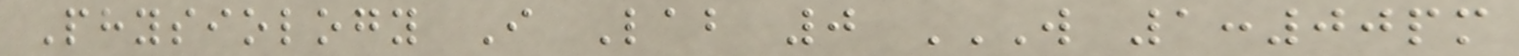Physiology I Lab 0 W 1:00PM
